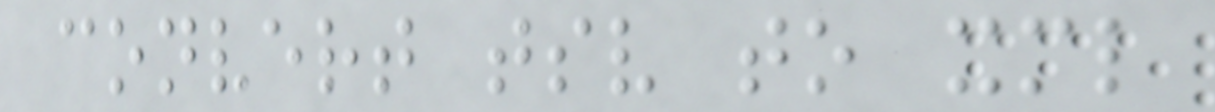convert tsv to xml
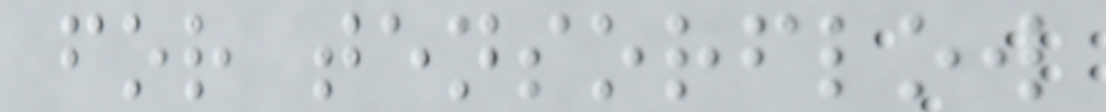for tensorflow
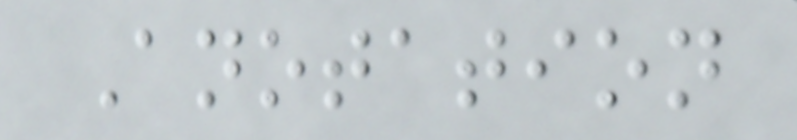Anotation
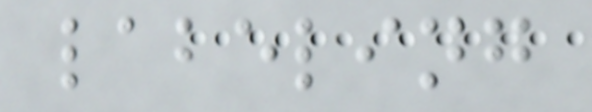labeling
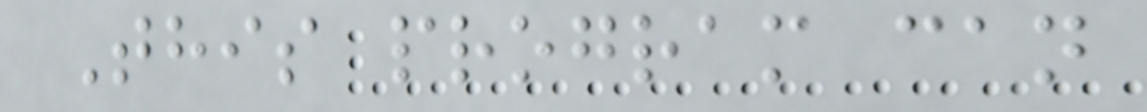This program can
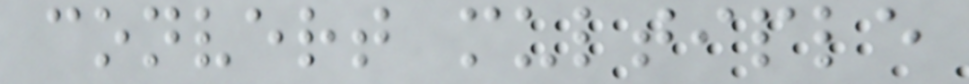convert multiple
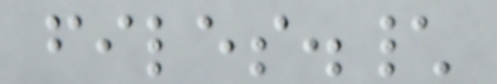files.\
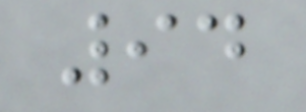94
